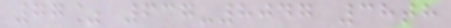77% 637-8047 38th
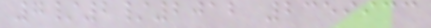7/2/2012 2359933
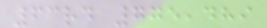63rd 775,489
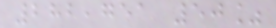282,751 50%
